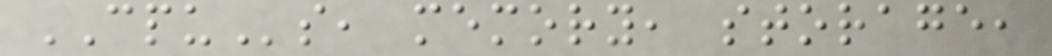CPUs, memory, storage,
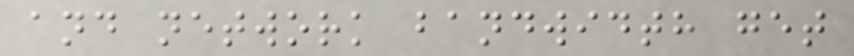and network bandwidth get
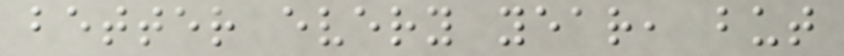better every year, but
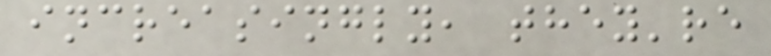increasingly, they're
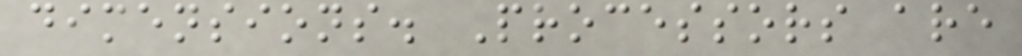dimensions. Processors are
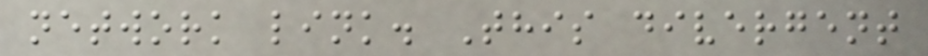network link. This divergent
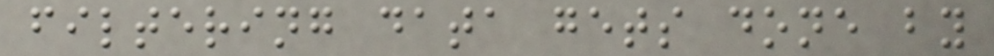filtering data gets done by
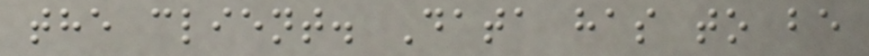the client. Data has to be
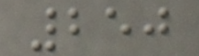250
